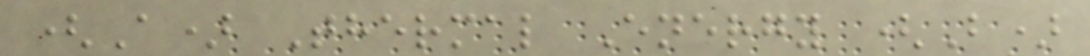(A) Thermal Energy (B)
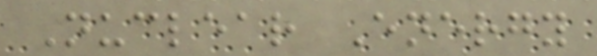Nuclear Energy
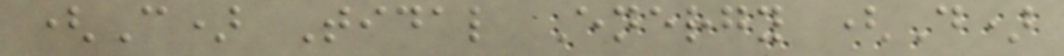(C) Tidal Energy (D)
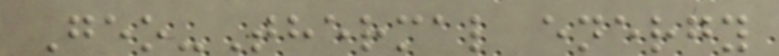Geo-Thermal energy
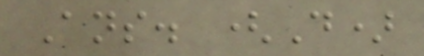Ans. (D)
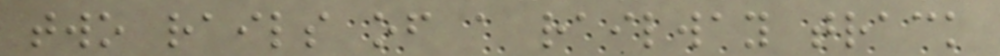two rails of a railway track
